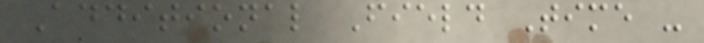Additional Field Time -
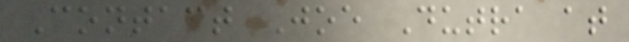Contact Joe Dutra at
